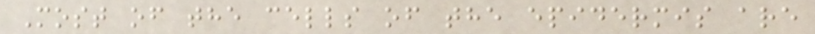Most of the cells of the epidermis are
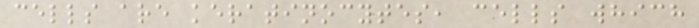cells are keratinocytes, cells which
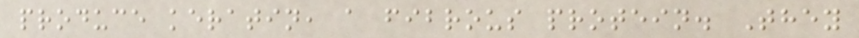produce keratin, a fibrous protein. They
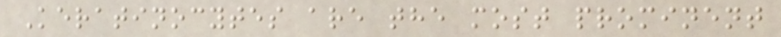Keratinocytes are the most prominent
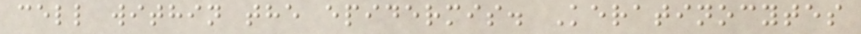cell within the epidermis. Keratinocytes
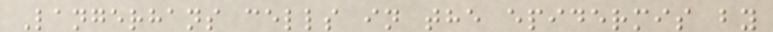Langerhans cells in the epidermis by
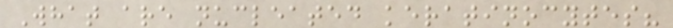What are nucleated keratinocytes?
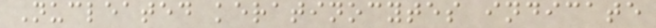Nucleated keratinocytes indicate
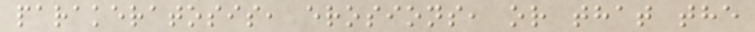parakeratosis, erosions, or that the
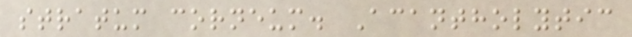stratum corneum. Acantholytic
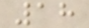18
